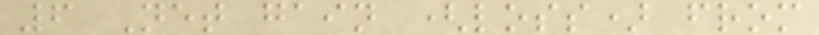6 Net gain (loss) from
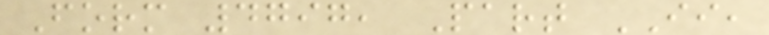Form 4797, Part II,
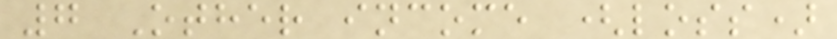7 Other income (loss)
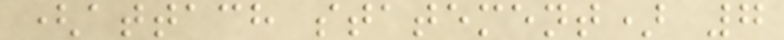(attach statement) 7
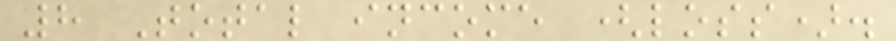8 Total income (loss).
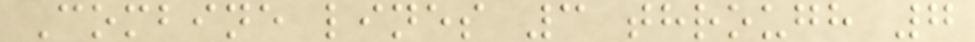Combine lines 3 through 7
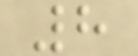8
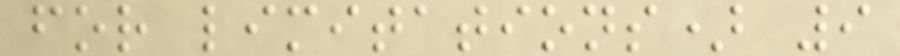for limitations) 9
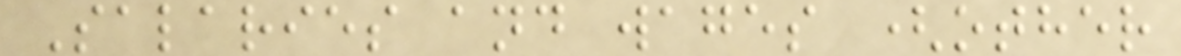Salaries and wages (other
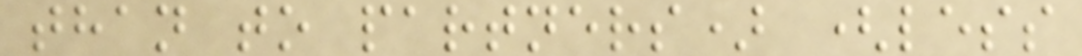than to partners) (less
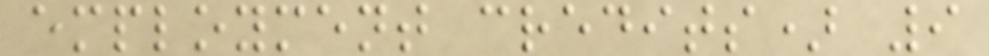employment credits) 9
